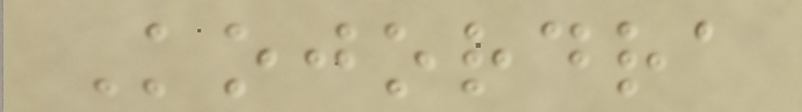Kojordra
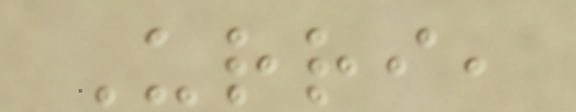Urri,
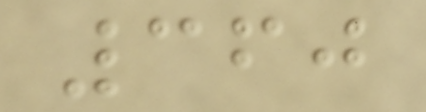360
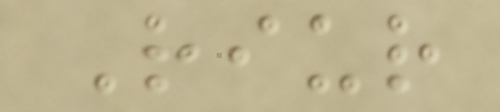Riur
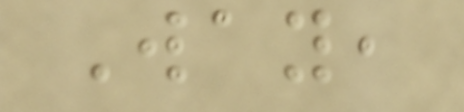Way,
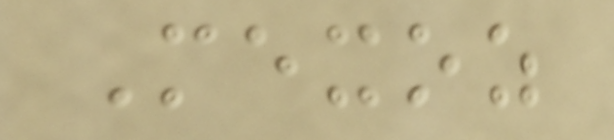Mexoz
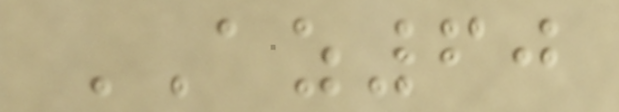AZ60
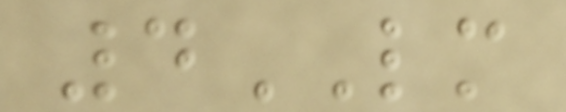4LM
